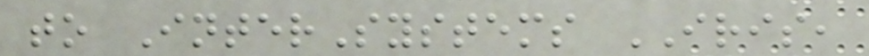to InterSystems IRIS,
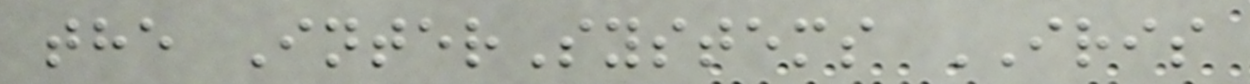the InterSystems IRIS
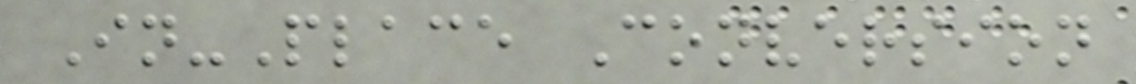In-Place Conversion
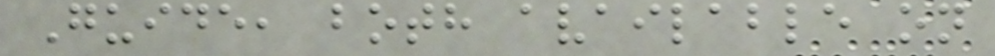Guide, both available on
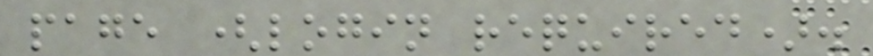page (login required).
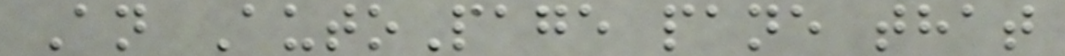An AutoPage pane that
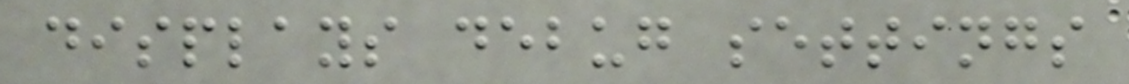displays debug settings
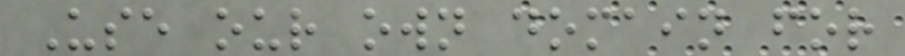Use our own domain for
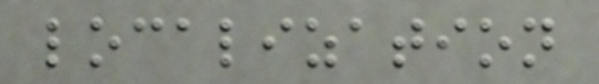localization
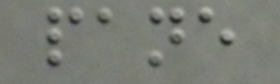pane
